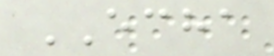ECHA
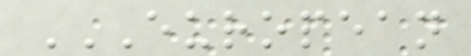EUROPEAN
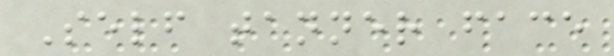Self tanner face
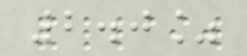2.0%
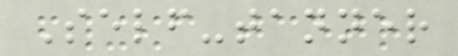Self-tanner
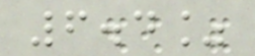6.4%
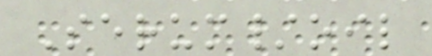Serum/oil
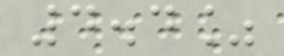4.4%
